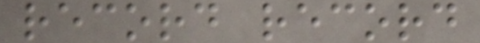record record
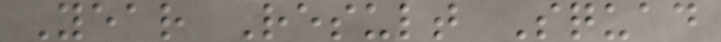Year Result Squad
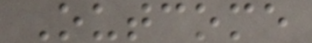Outcome
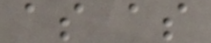as as
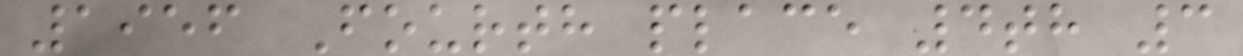1956 Fourth place 4th 3
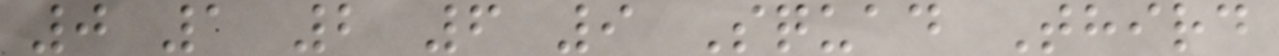0 1 2 6 9 Squad Third
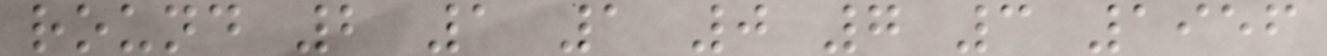round 2 1 1 0 7 3 1956
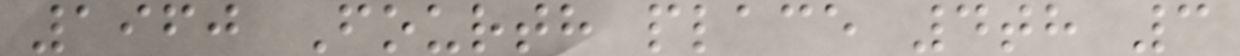1960 Fourth place 4th 3
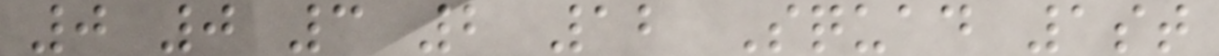0 0 3 2 12 Squad 1st
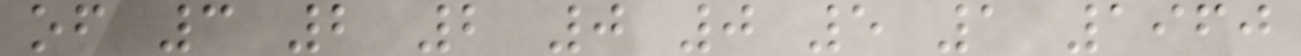of 3 2 2 0 0 5 1 1960
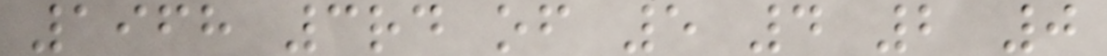1968 3rd of 5 4 2 0
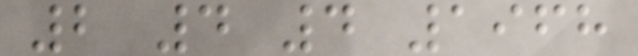2 4 4 1968
